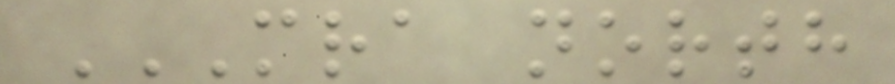MRA NORTH
